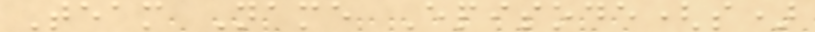Team Name Episode(s)
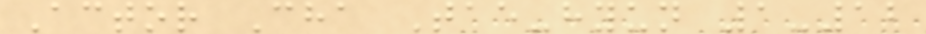Actor Cha Tae-hyun 1-12
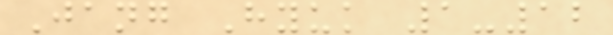Jang Hyuk 1-12
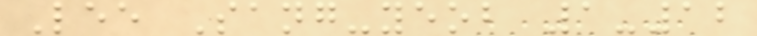Lee Sang-yeob 1-12
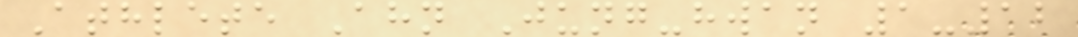Athlete Ahn Jung-hwan 1-12
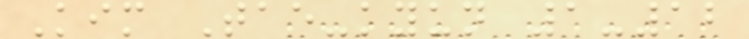Kim Tae-kyun 1-12
